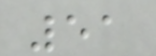51
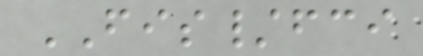FIS/fci
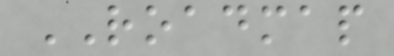ROADMAP
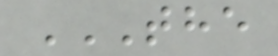THE
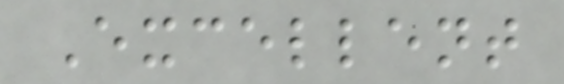Excellent
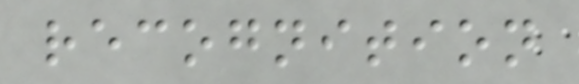recognition
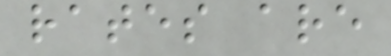rates are
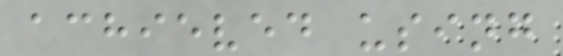achieved using
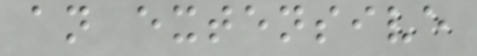an extensive
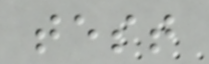test
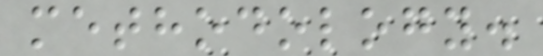methodology.
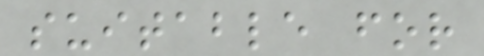suitable for
